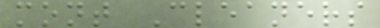mont Cleaners
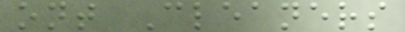ont Cleaners
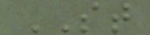ST
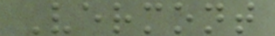Vermont
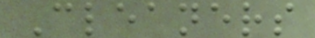Cleaners
